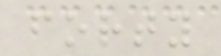forty
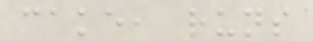cake, runs
